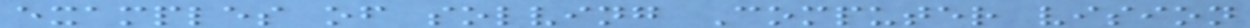examples of solving Computer vision
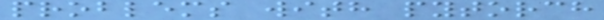problems with pytorch
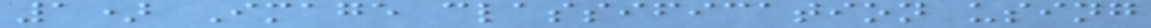1) Image classification using
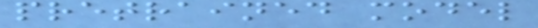pretrained model
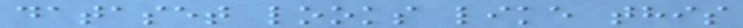dataset looks like this
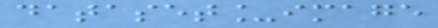dataset_image
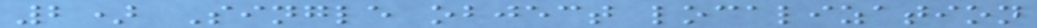2) Single object localization
